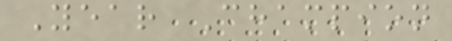Year Champion
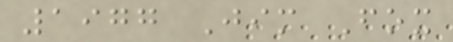1977 Jim Fox
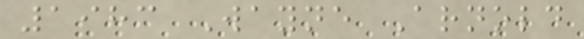1983 Wayne Arnold
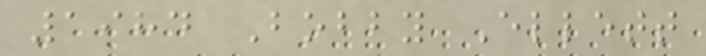1984 Bobby Ellett
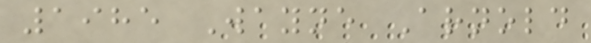1985 Wayne Arnold
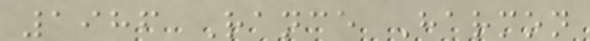1986 Rance Harmon
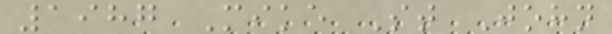1987 Mike St John
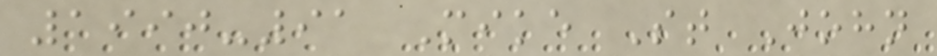1990-91 Mike St John
